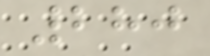280
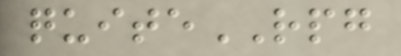quiteRPG
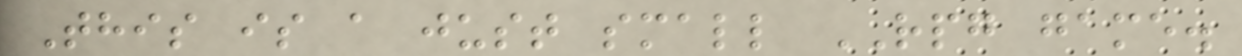This is a just small RPG game.
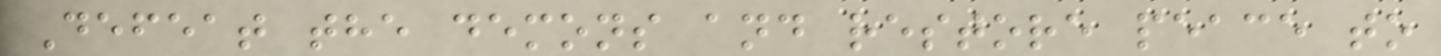Defeat the demons and restore peace to
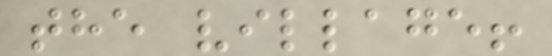the village!
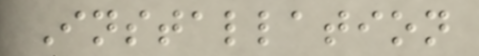Installation
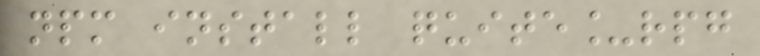npm install quite_rpg
